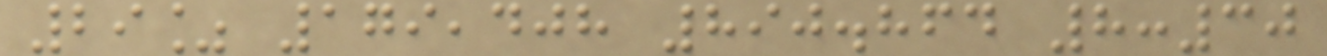29% 179,408 890.864 8:30
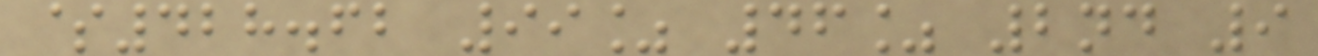$428.62 99% 46% 2nd 9
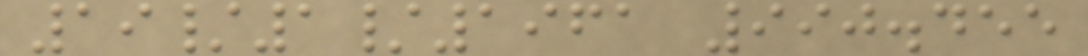19/1/1961 990.455
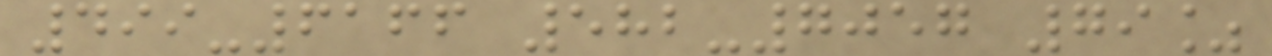499-6166 582-7057 79%
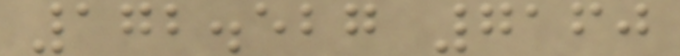172.527 7160
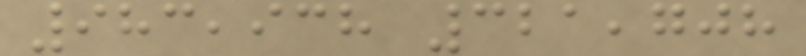983,938 321,708
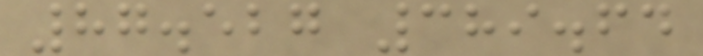87.527 389.64
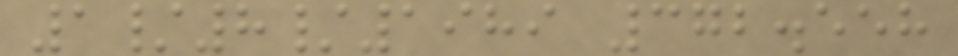1/8/1989 372.558
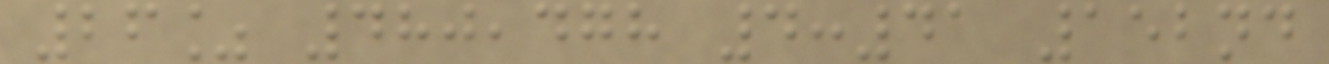26% 480,478 4:41 152nd
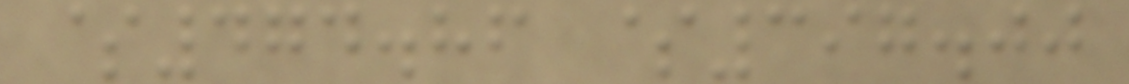$474.86 $397.00
